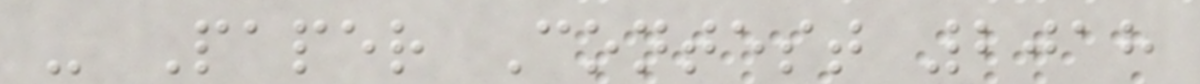- Paper Contest 2018
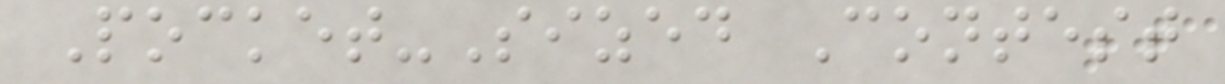Pocket-Sized Contest
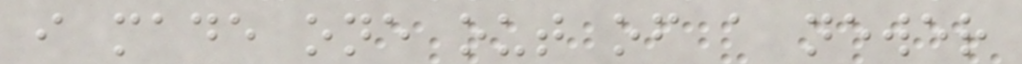i made one out of a newer
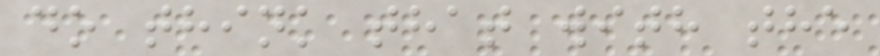do think that with the
